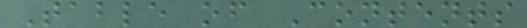Table of Contents
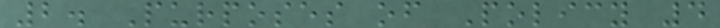2. Purposes of Policy 4
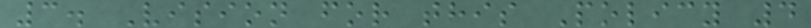3. Vision for this Policy 4
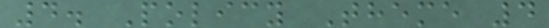4. Policy Theme 4
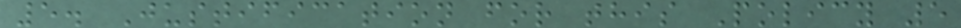5. Justification for this Policy 5
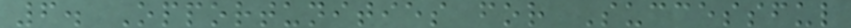6. Opportunities for Successful
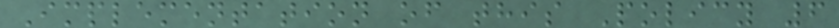Implementation of this Policy 6
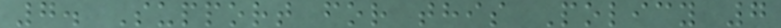7. Support for this Policy 7
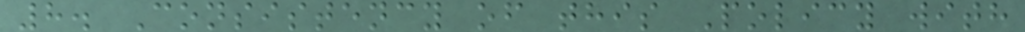8. Consistency of this Policy with
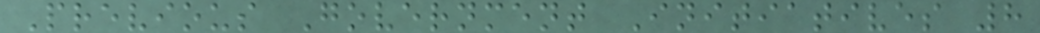Previous Government Initiatives 8
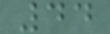44
